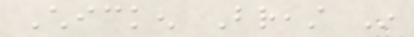Chicken Breast In
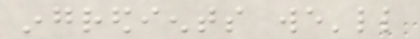ingredients we'll
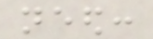need:
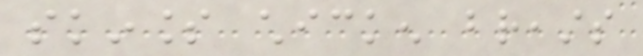skinless chicken breasts
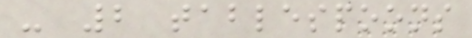- 2 tablespoons
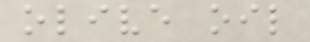olive oil
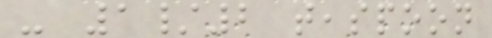- 1/2 teaspoon
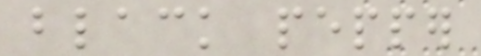black pepper
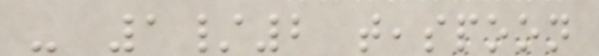- 1/2 teaspoon
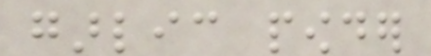garlic powder
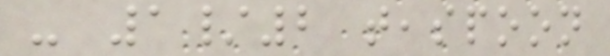- 1/2 teaspoon
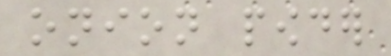onion powder
